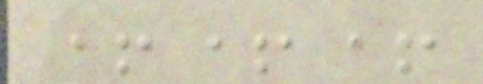+++
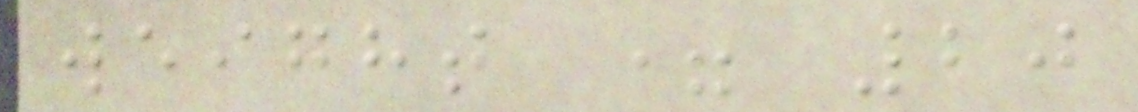weight = 20
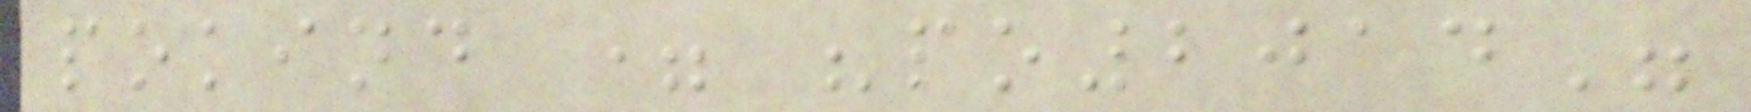pokind = "po2014"
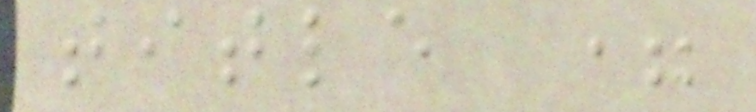title =
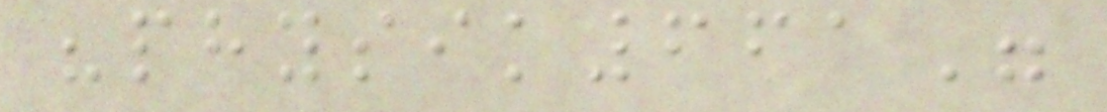"physik661"
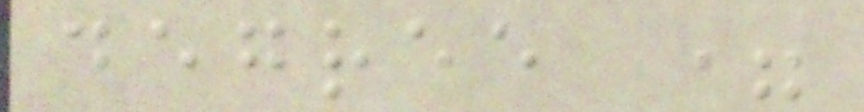degree =
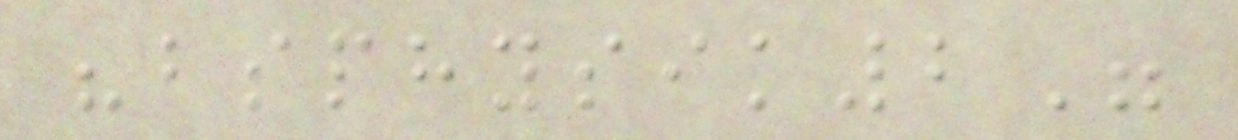"bsphysik2"
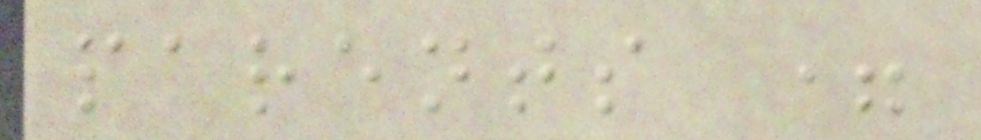parents =
